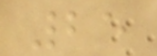25
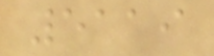5119
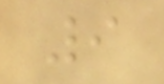9
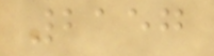2157
